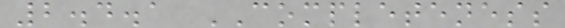2.4.1 COMPLETENESS
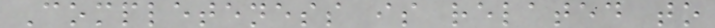Completeness is related to
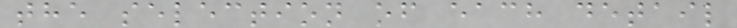the selection of each detail
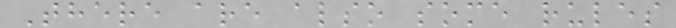There are also some rules
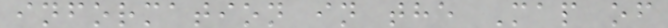information in the Map of
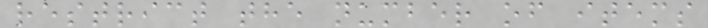restrict the number of items
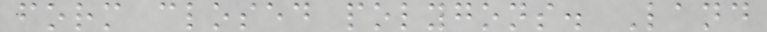form closed polygons. Land
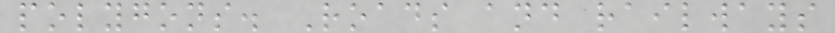polygons. Roads and railways
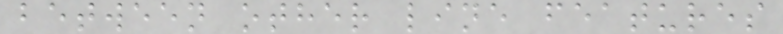between other line features
